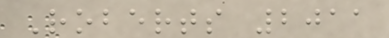Roberts 2011
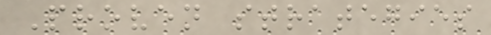Proven strategies
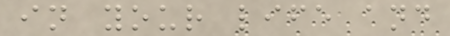in your life and
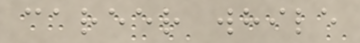career while
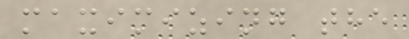maximizing the
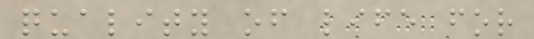quality of life for
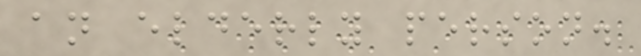an elderly person.
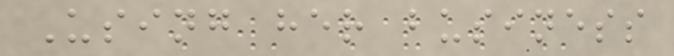Using her business
